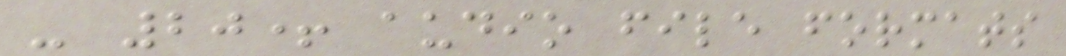- 20+ audio file formats
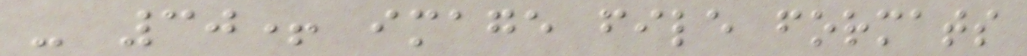- 30+ image file formats
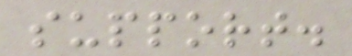support.
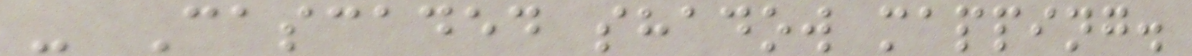- Cascaded shadow mapping.
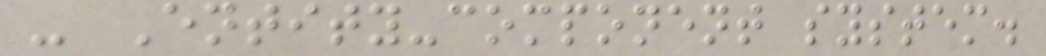- Entity-component system.
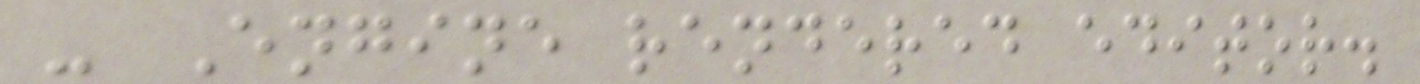- Engine rendered editor.
